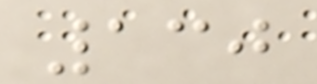130
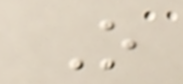O
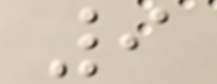9
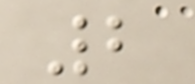2
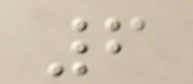6
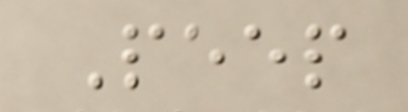Peep
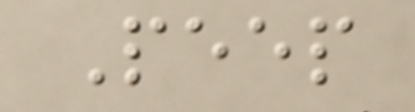Peep
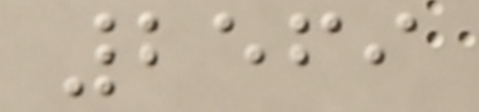2569
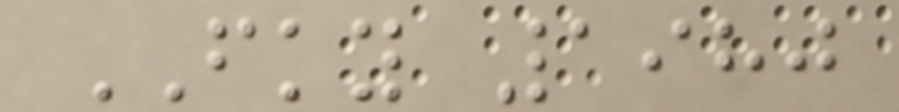FKY 1980
